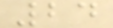24
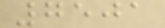7501
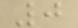0
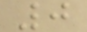0
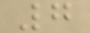7
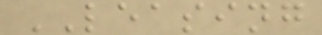LEASING
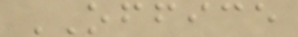OFFICE
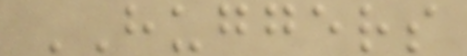HUGGERS
